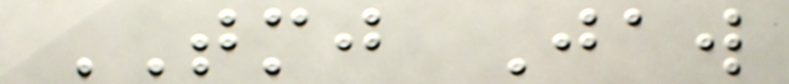TMJ Jaw
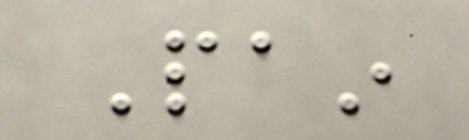Pain
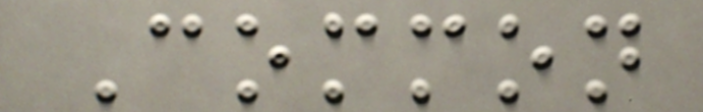Common
